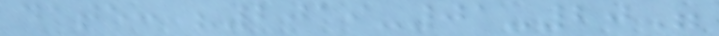date: "2019-01-20"
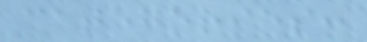categories:
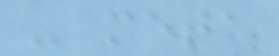- meta
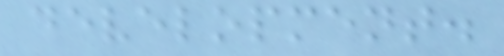development.
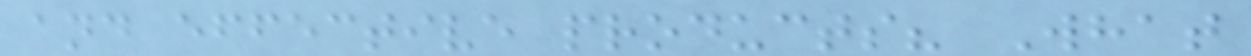and effective products? What
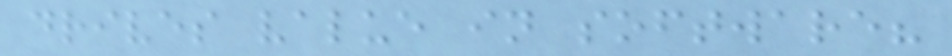drives value in software?
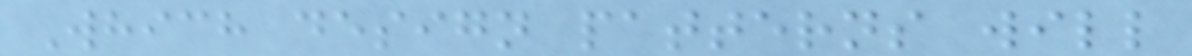Which design patterns will
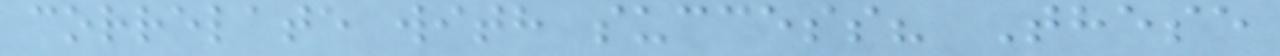correlate with success? These
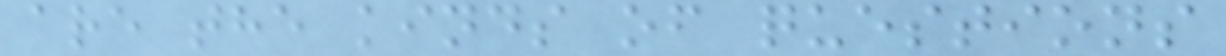are the kinds of questions
